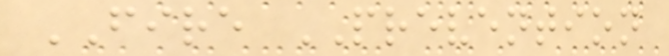FIRE PREVENTION
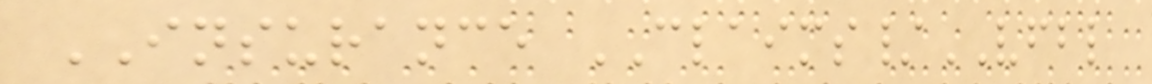INSURANCE CLAIMS/VFBL
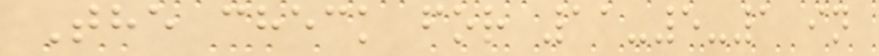The check for 11-5-1 in
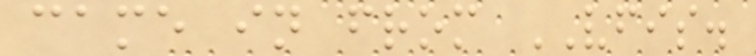came in from VFIS.
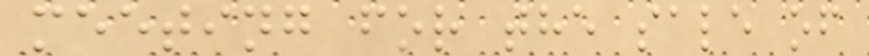meeting for the sale of
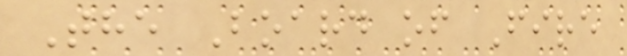The Board of Fire
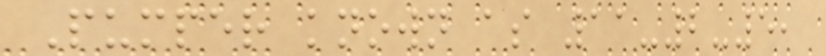Pumper known as 11-2-5,
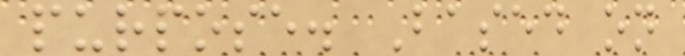purpose. Based on
